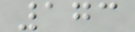173
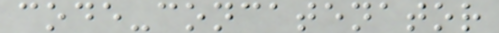code-concatenator
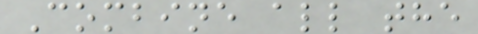Combine all the
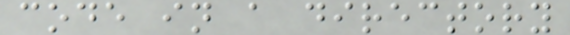code in a directory
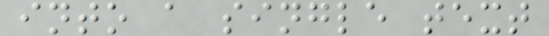into a single text
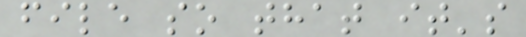file so that it's
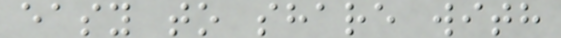easy to share with
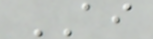AI
